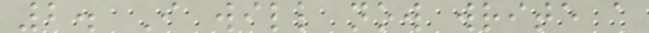2. I will now write a
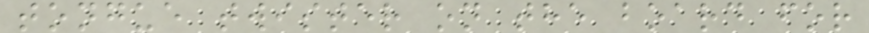tongue twister on the board for
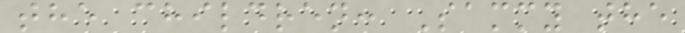the children: Sammy the
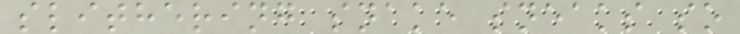slithering snake sneaks so
